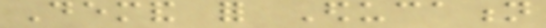Demand for Education
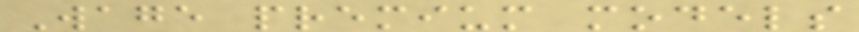Wage premium models
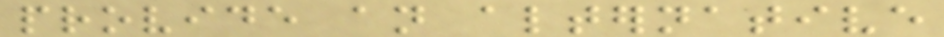provide an alternative
